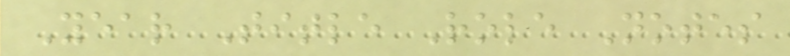Year Title Role Notes
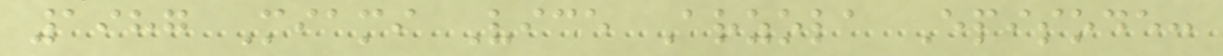1987 Miami Vice Arzola Episode:
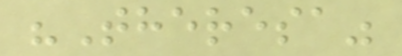"Theresa"
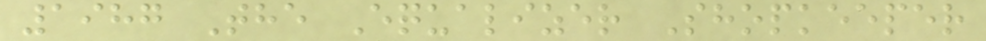1987 The Equalizer Shopkeeper
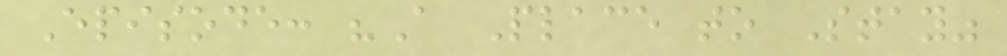Episode: "A Place to Stay"
